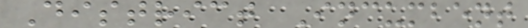District Incumbent
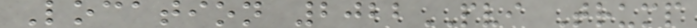Location 2022PVI Trump
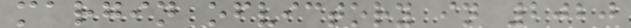margin ofvictory in 2020
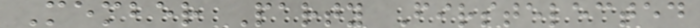Member Party Firstelected
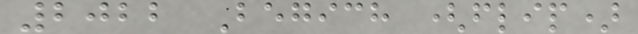2022 Begich (flip)
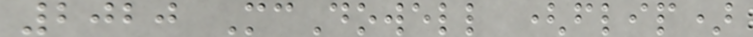2020 McDowell (flip)
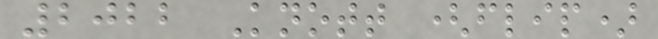2022 Knott (flip)
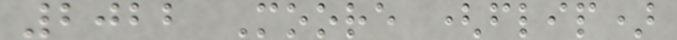2022 Moore (flip)
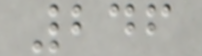246
